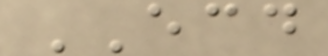ECD
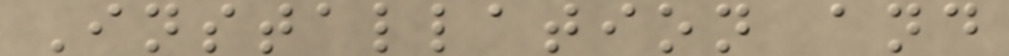Installation and
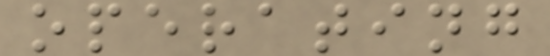operating
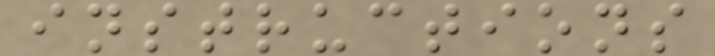instructions
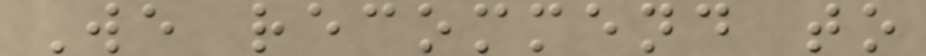We recommend to
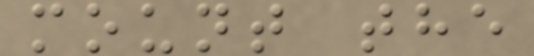mount the
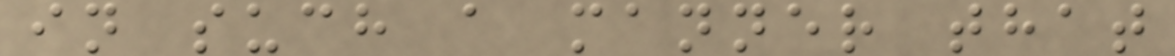in such a manner that
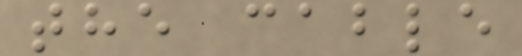the cable
